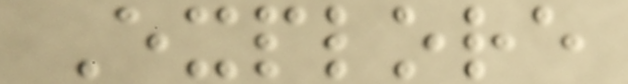Explore
